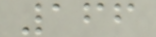166
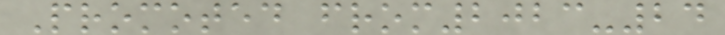Promoted from2023-24
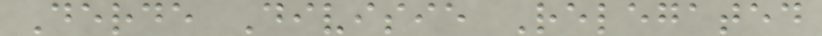Derde Divisie Relegated
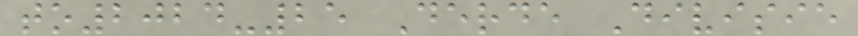to2024-25 Derde Divisie
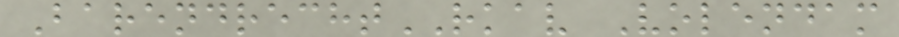BarendrechtRKAV Volendam
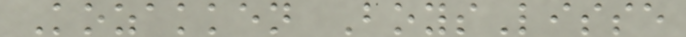Kozakken BoysLisse
